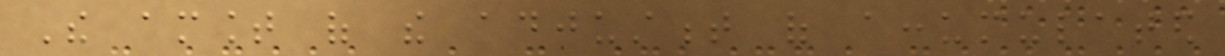The amount of the adjustment of accumulated
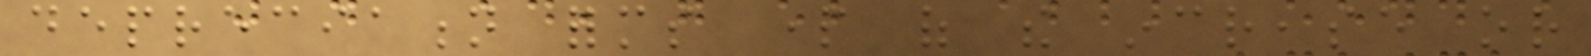depreciation forms part of the increase or
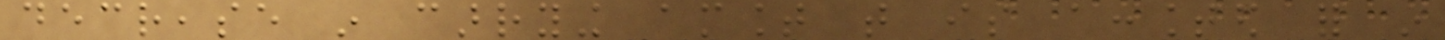decrease in carrying amount that is accounted for in
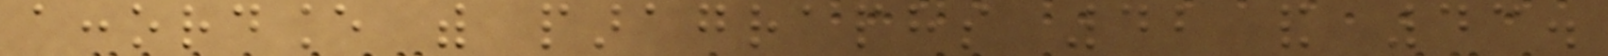accordance with paragraphs 42 and 43.
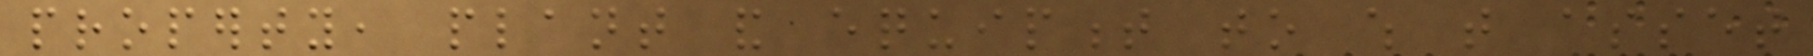property, plant and equipment to which that asset
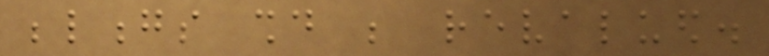belongs should be revalued.
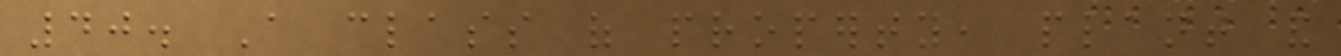40. A class of property, plant and
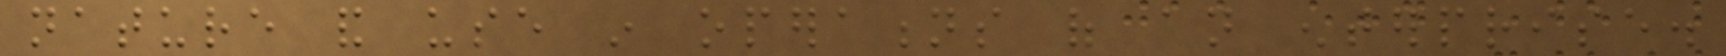nature and use in operations of an enterprise.
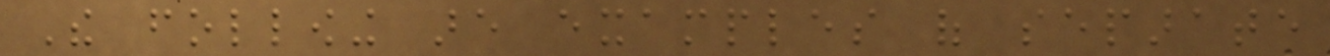The following are examples of separate
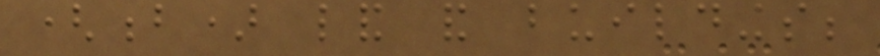(b) land and buildings;
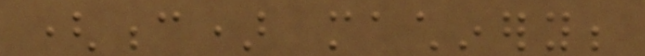(c) machinery;
